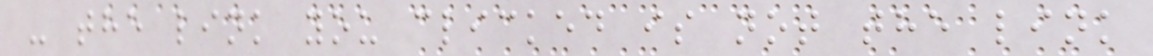- the link you clicked is not the link
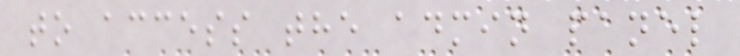to access the admin panel
